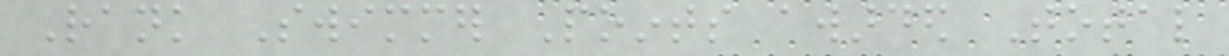Rank Swimmer Points awarded Total
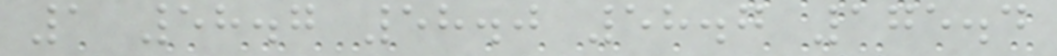1 58.7 58.0 58.7 175.4
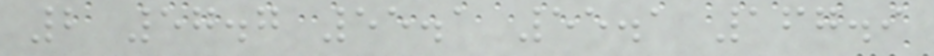2 57.7 55.1 55.1 167.9
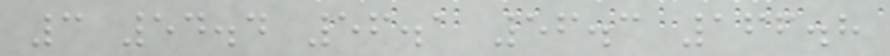3 54.4 56.1 56.3 166.8
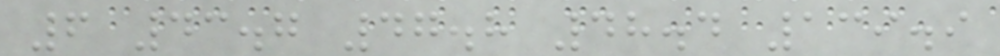6 43.7 47.8 48.4 139.9
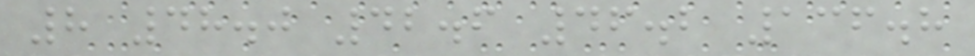8 48.0 42.6 46.2 136.8
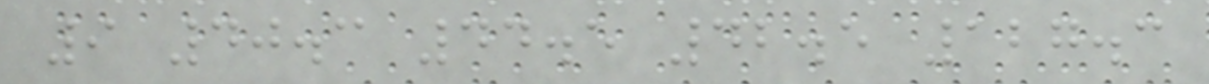9 40.3 44.5 42.5 127.3
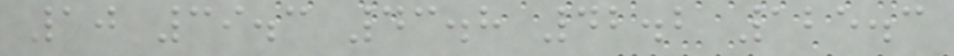10 39.3 43.8 42.2 125.3
